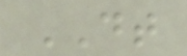DT
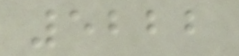5222
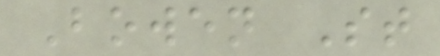Bowen St
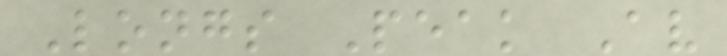Longs Peak Av
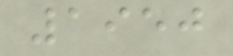1950
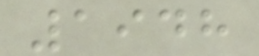1948
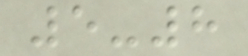5-8
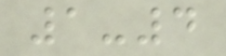1-4
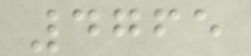4765
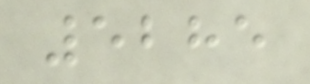5285
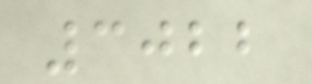3022
